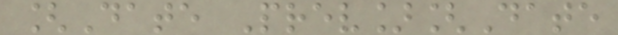[Date Prev][Date
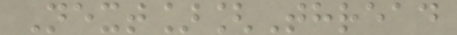Next][Thread
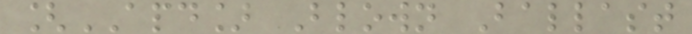[APD] Blown Ballast
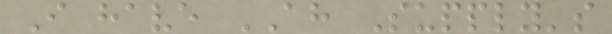I have AH Supply's
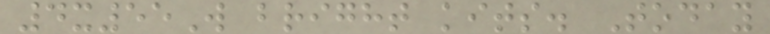4x55W bright kits. Today
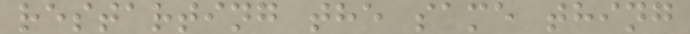restarting the same thing
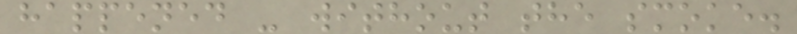happened - without the smoke.
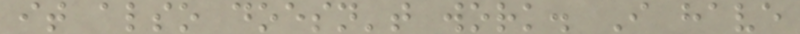it also doesn't work. I have
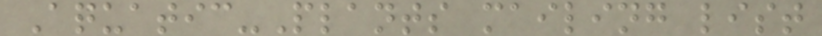Aquatic-Plants mailing list
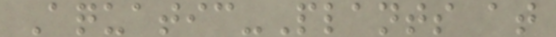Aquatic-Plants at
